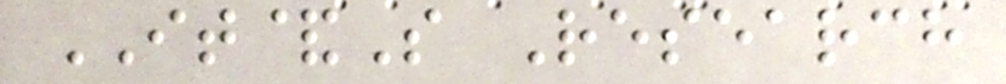IT&S Research
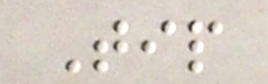Tip
